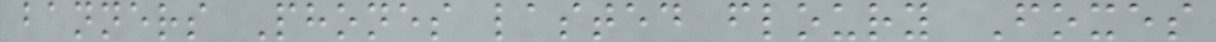banners Phones lasted floury Foxes
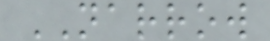NARROW
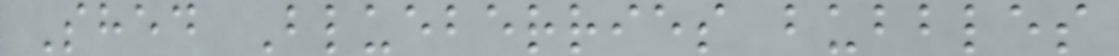Shed Blueberries bubbles
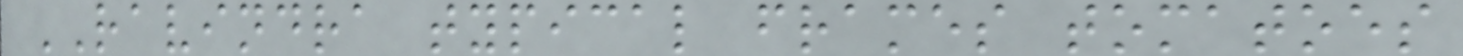RAVINDRA typical frames tomatoes
